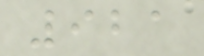921
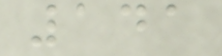141
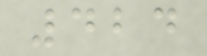424
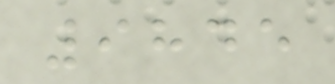9845
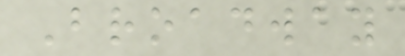Broadway
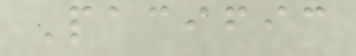Pacific
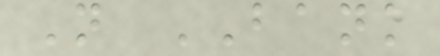N BANK
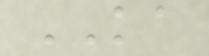KA
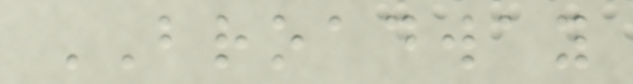BROADWAY
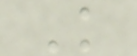K
